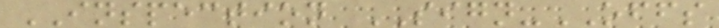INSPECTION SIGN-OFFS
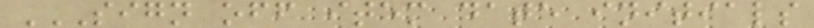SIGN OFF ITEM DATE INITIALS
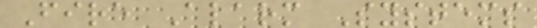Fire Alarm Systems
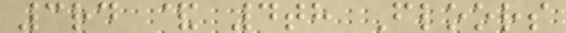3rd & 4th Floors
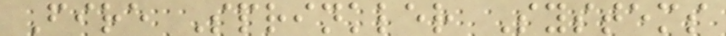Fire Sprinkler Systems
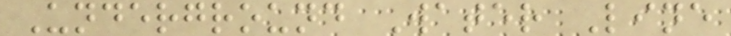Underground Water Line
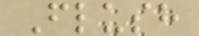Flush
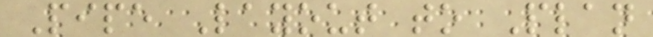Pipe Layout to Plan
